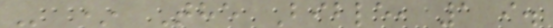- * The Bible, 1 i.
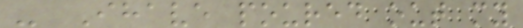- Ihave poured out my
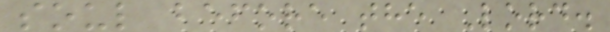soul before the Lord.
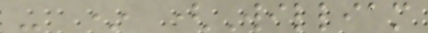- * (William
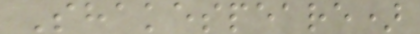Shakespeare)
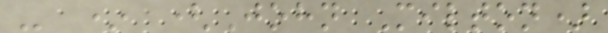- * (John Milton)
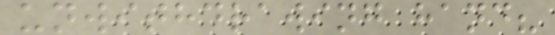unwithdrawing hand?
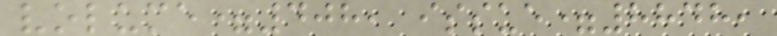volume=408, issue=8848,
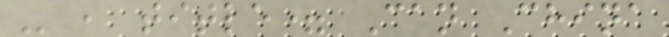- , title= Can China
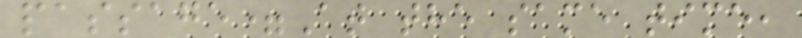passage=At the same time,
